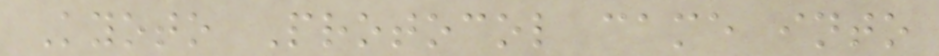Kyoto Protocol came into
